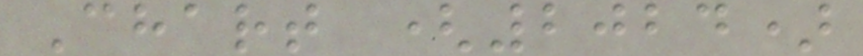Chart (2024)
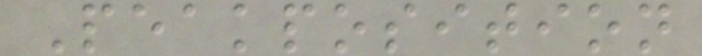Peakposition
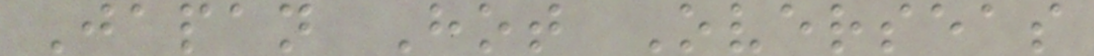Japan Hot Overseas
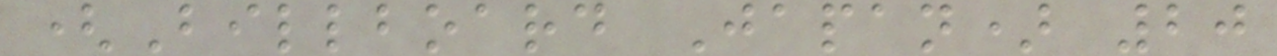(Billboard Japan) 20
